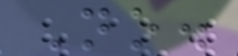No.
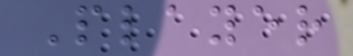Player
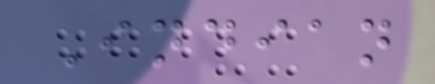Indian
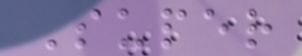Super
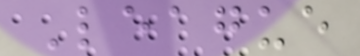League
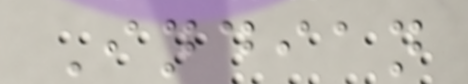Indian
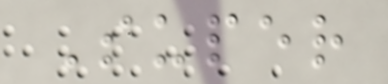Super
